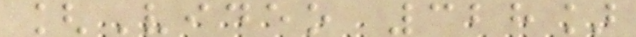[Video 328]
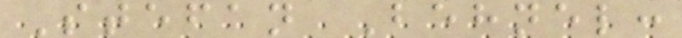Stefan Behnel:
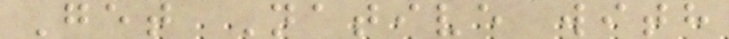Get Native with
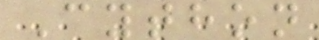Cython
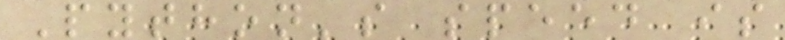Python's speed is
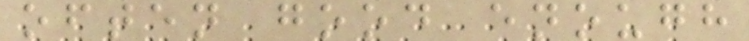often good enough
